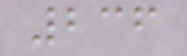236
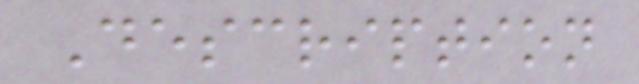Description
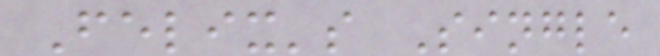Felix's Single
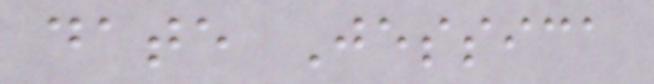date Jessica
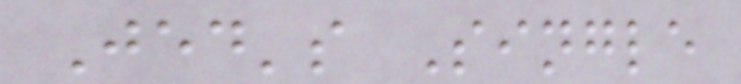Jed's Single
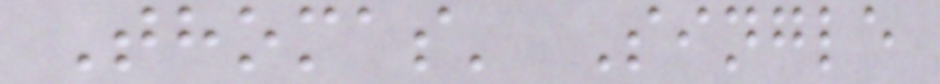Thomas' Single
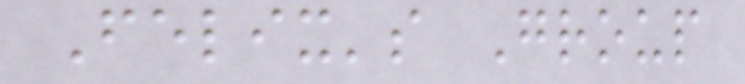Felix's Group
